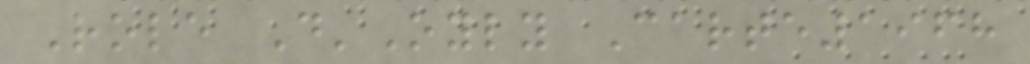Role D'Oyly Carte1968
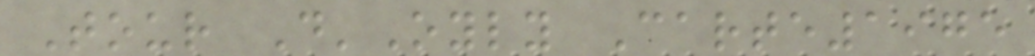Tour D'Oyly Carte1975
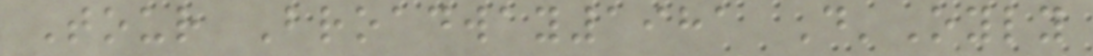Tour Broadway1981 D'Oyly
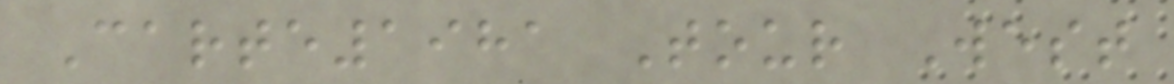Carte1981 Tour West
